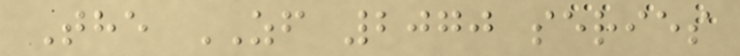The ZF 2070 series
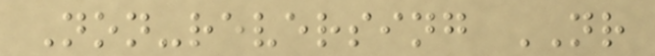Non-reversing NR
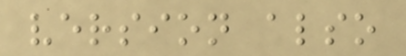version also
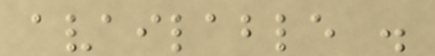available .
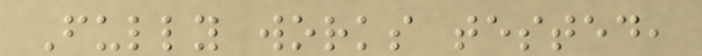Fully works tested,
